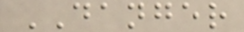DANGER
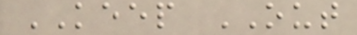KEEP OUT
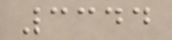3344
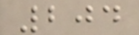204
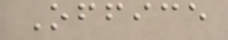Office
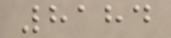8184
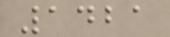1421
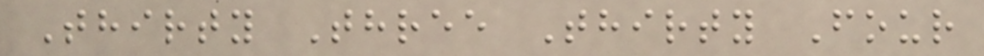Thirty Three Thirty Four
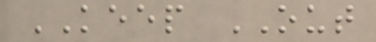KEEP OUT
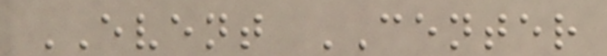EVENT CENTER
